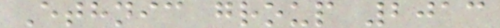Ethnic group 2013
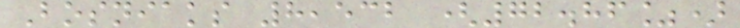Bosniaks 8,532 (72.86%)
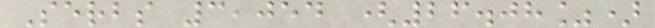Serbs 3,054 (26.08%)
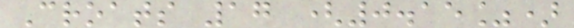Croats 17 (0.15%)
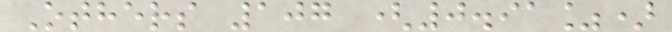Others 107 (0.91%)
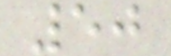50
